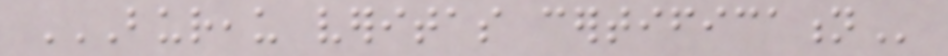BUREAU VERITAS CERTIFICATION
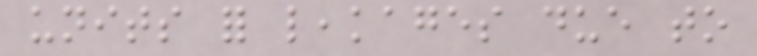units for leakages due to
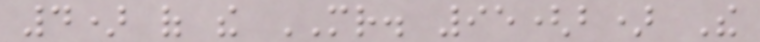4) of the MR. 95(b) The
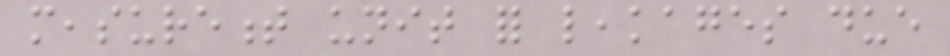measurement unit for leakages due
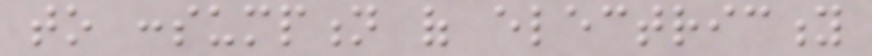to consumption of electricity
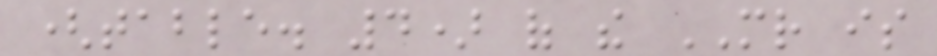(table. 4) of the MR is
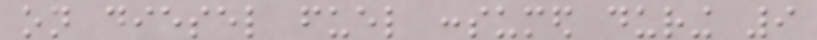on diesel fuel consumed during 9
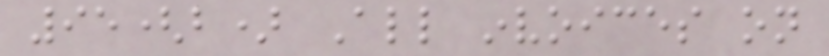95(b) All invoices on
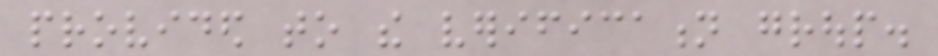provided to the verification group.
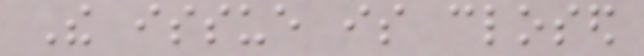The issue is closed
